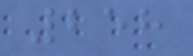258
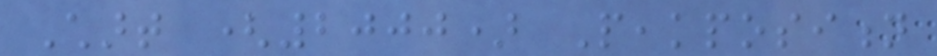Chart (2000) Peakposition
